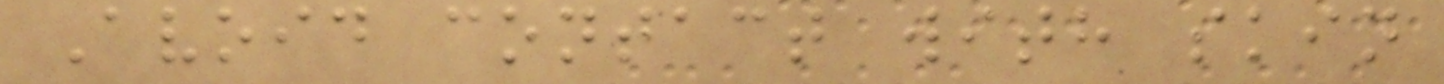Avoid contact with skin
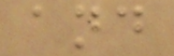and
